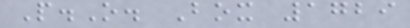P.O. Box 1729
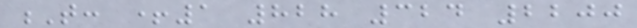T: +1 828 324 2200
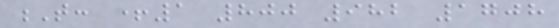T: +1 800 982 1708
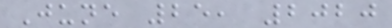June 25, 2020
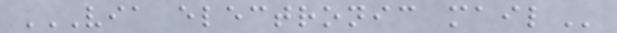VIA ELECTRONIC MAIL
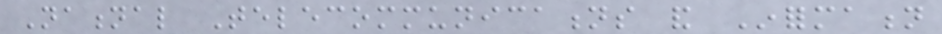National Telecommunications and Information
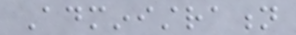Administration
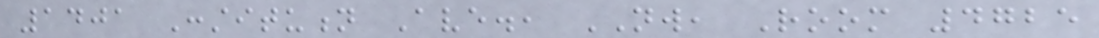1401 Constitution Ave., NW, Room 4725
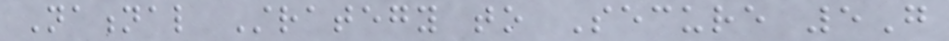National Strategy to Secure 5G
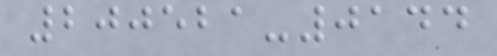200521-0144
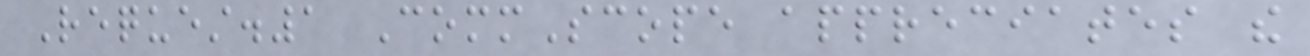Request.1 CommScope appreciates the
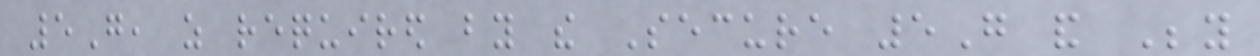5G, as required by the Secure 5G and Beyond
